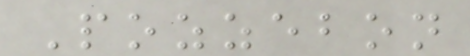Pozzebon
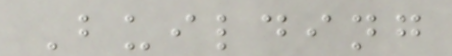Building
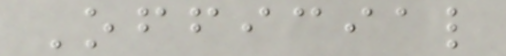Official
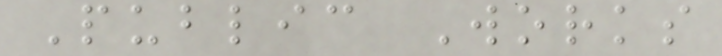Public Works
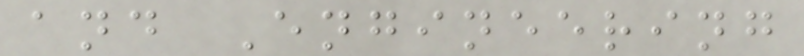and Engineering
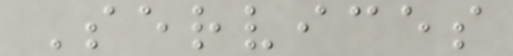Services
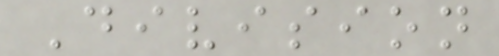Division
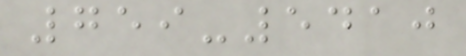759-5410
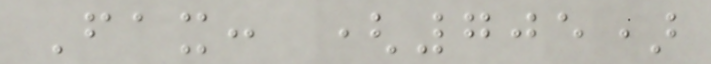Fax: (705)
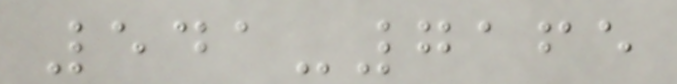541-7165
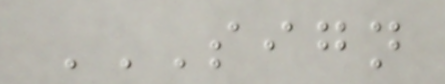SIGN
